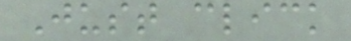Just click
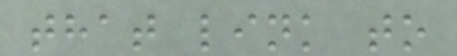that link to
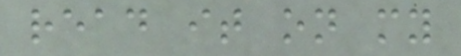read it on my
